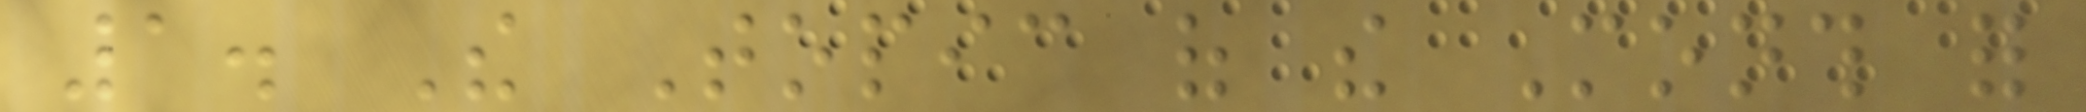1. The Topic of the Month for
